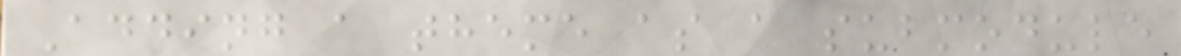Adding a theme as a submodule
